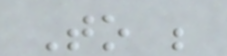To be
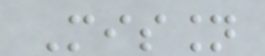Mission
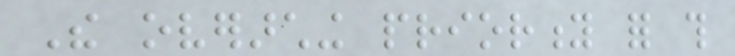The overarching priority for this
